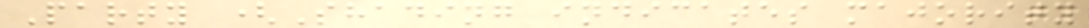Party (Shading indicates majority
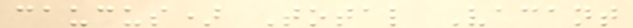caucus) Total Vacant
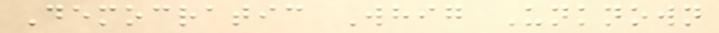Democratic Whig Unknown
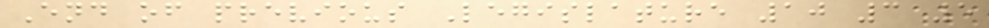End of previous Legislature 10 3 5
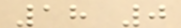18 0
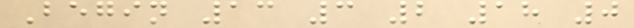Begin 13 3 2 18 0
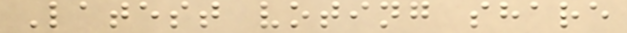Latest voting share
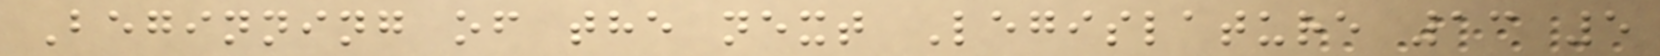Beginning of the next Legislature 13 5
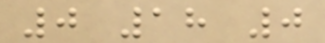0 18 0
